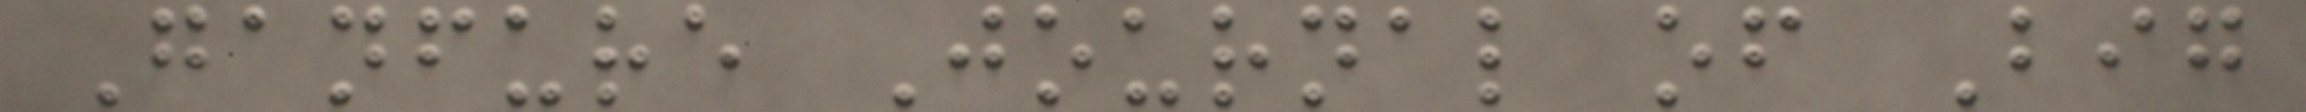Ganfure Journal of Big
